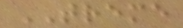TREME
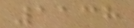1138
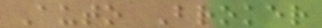Auto Broker
